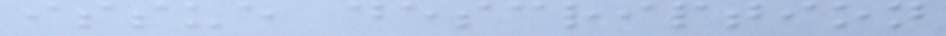issue description
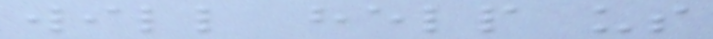will help us
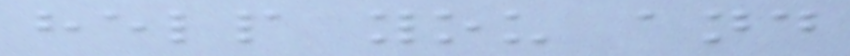help you and
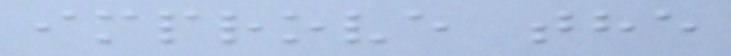improve the
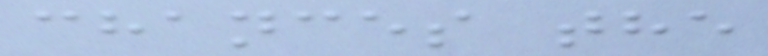chances the
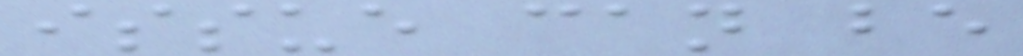issue can be
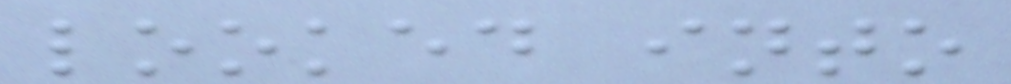looked into
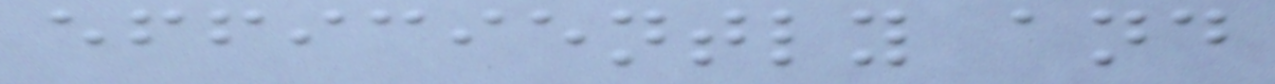efficiently and
